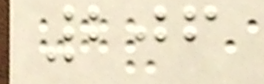206
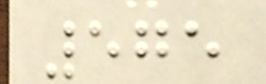575
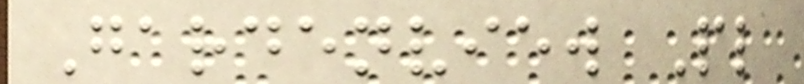Gardenview Pl
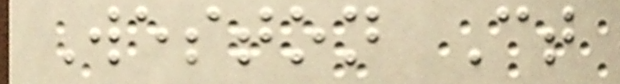Weston Ct
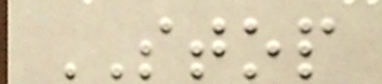STOP
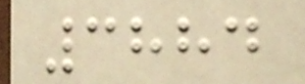3884
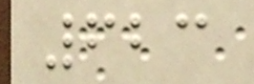623
